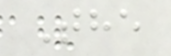The
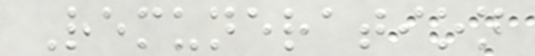Remuneration
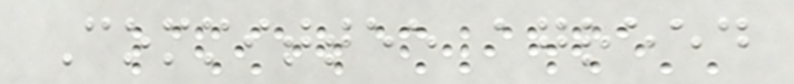Committee agreed
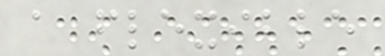a flexible
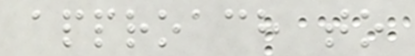approach to
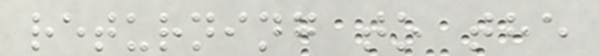returning to the
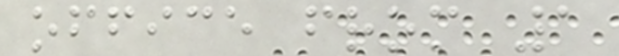office from 1
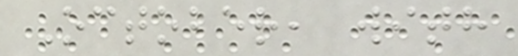October, with
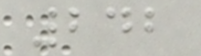242
